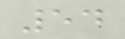54
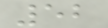52
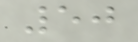50
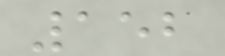152
